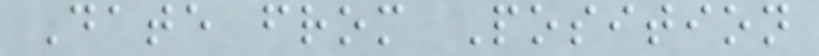Date from Position
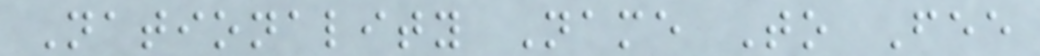Nationality Name To Fee
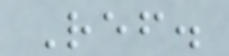Ref.
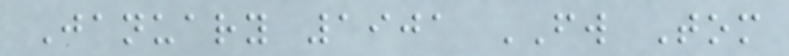January 1901 FW Tom
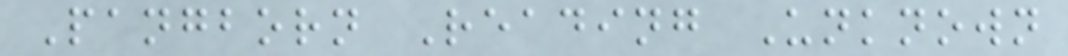Pangborn Reading Unknown
